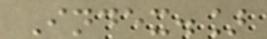Index.]
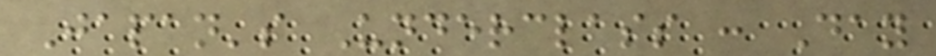Japan's Underclass : Day
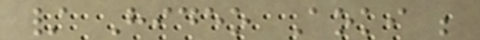/ Hideo Aoki ;
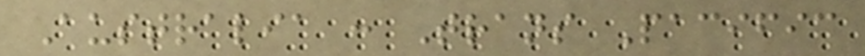Australia : Trans Pacific
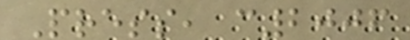Press, c2006
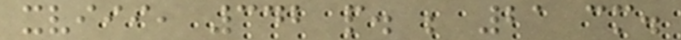xviii, 342 p. ; 21 cm.
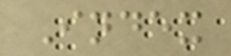Index
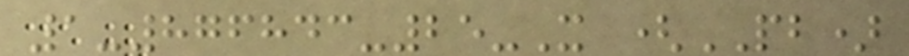1-876843-25-X (PB)
